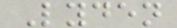Lyden
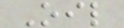Oil
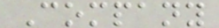Company
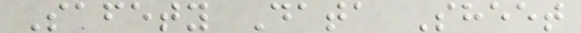Safety Data Sheet
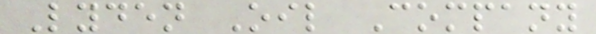Lyden Oil Company
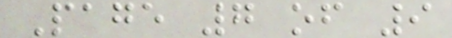Page 7 of 9
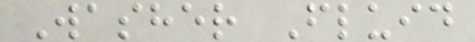Washer Fluid
